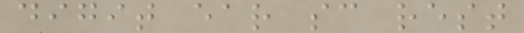digit ear sc rest
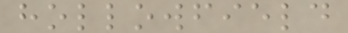hollowfield
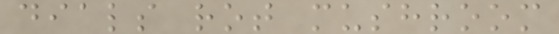dials rot mushroom
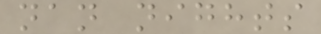nan nights
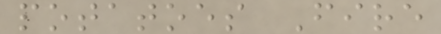potatoes Fire
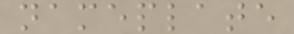nameplate
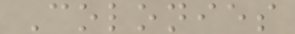Colonies
